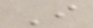I
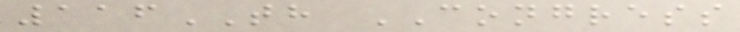116TH CONGRESS
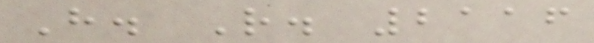H. R. 2116
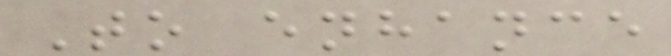To enhance
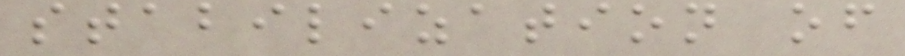stabilization of
